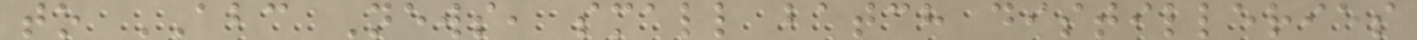to ABC News, small batch distilleries
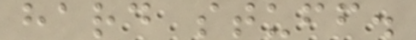hard stuff.
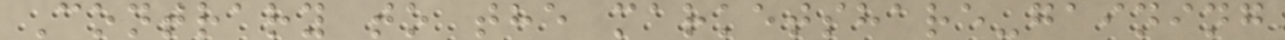Contrary to the marketshare-gaining
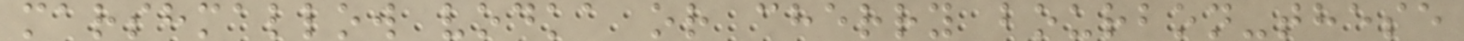marshmallow vodka or cherry bourbon-these
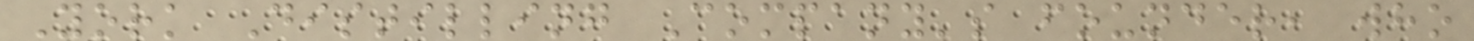York Distilling Company's founder, who
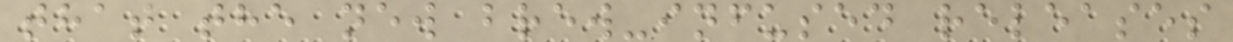that the new brew-infused releases
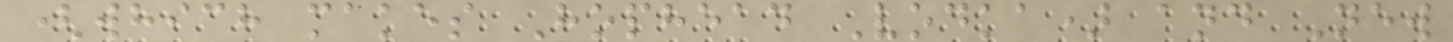(which makes Hophead Vodka) and New
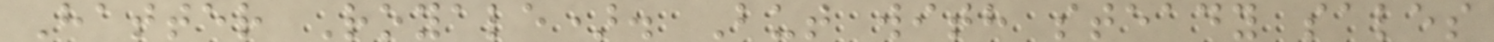Hatter Royale). But with steady sales
